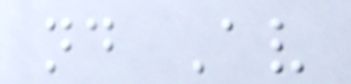nd Av
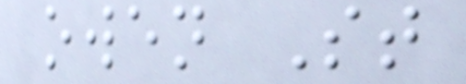owen St
